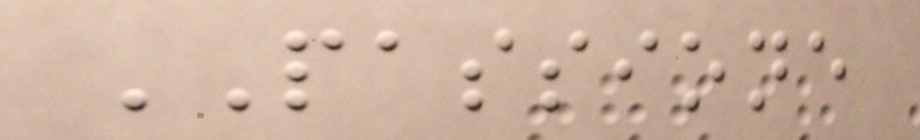PASSIONE
